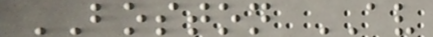BOSTON AV
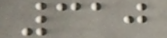310
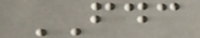FDC
